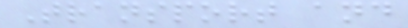Transport and
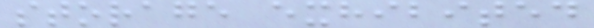storage exhibited
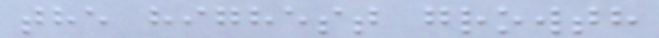the highest growth
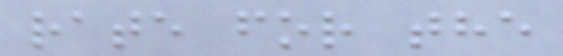rate for the
